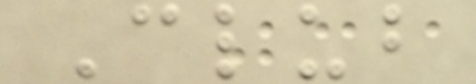Club
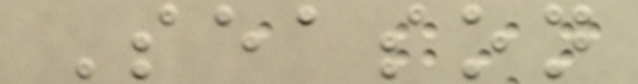Season
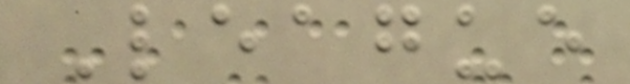League
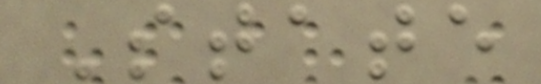State
